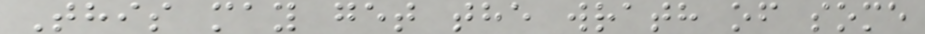This may get the wrath of some
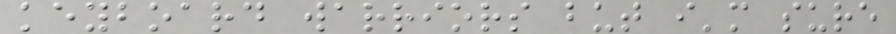keyboard warriors but i'm sure
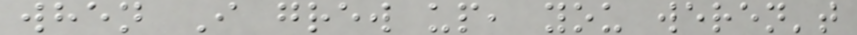when I grew up, you weren't
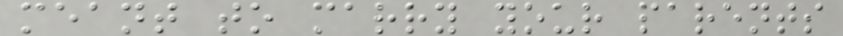meant to marry your parents
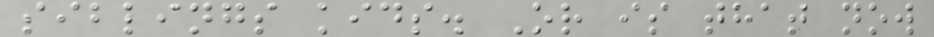siblings kids. Or is that now
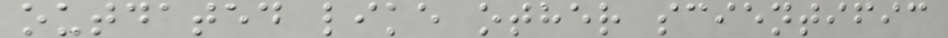outdated like other scientific
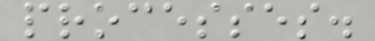processes.
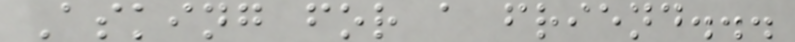Asking for a friend...
